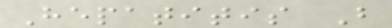Hepatitis B
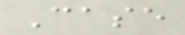Case
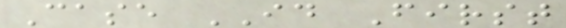Case ID First
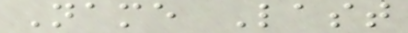Name Last
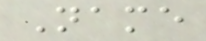Name
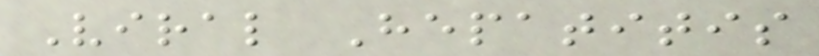Viral Hepatitis
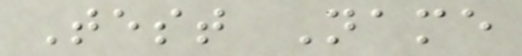Test Name
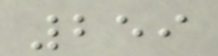259
